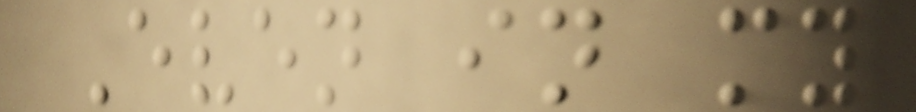Even in my
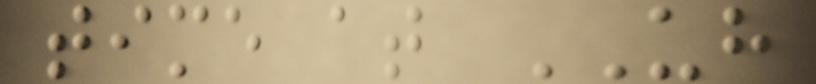time at UH
